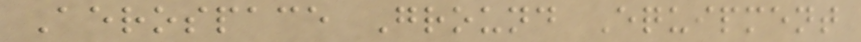Aerospace Ground Equipment
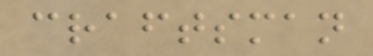craftsman
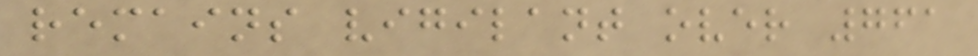remains vigilant over 761
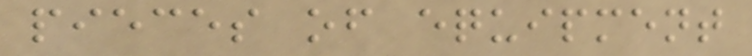pieces of equipment
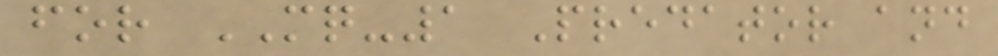for MQ-1 Predator and
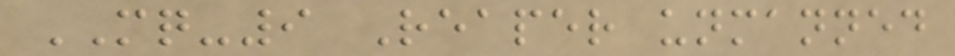MQ-9 Reaper unmanned
